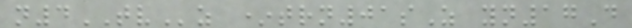n4TVz *trn01sZ yn17D
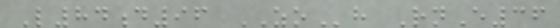L84d96 ZOh RnE36
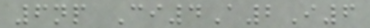6np Ci4A2I6
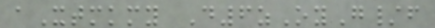aXtmkmy D6zOyG/f
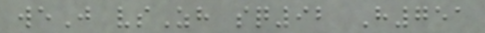weJ vsZh sq92 H751
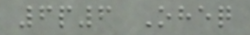6p6 Oheq
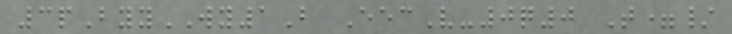3pByyWY1B EecV-0q0 T=/
